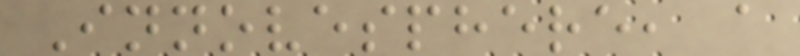Innovesphere, a
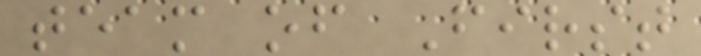team of First
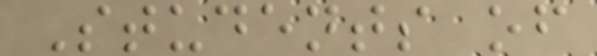Students of
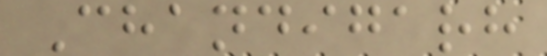Chandigarh
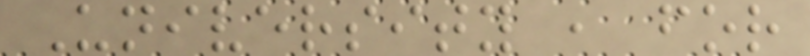University , for
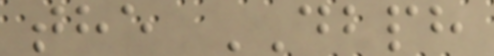the DBPH
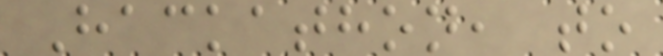Hackathon, to
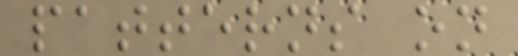patterns on
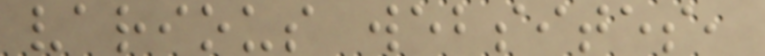various websites,
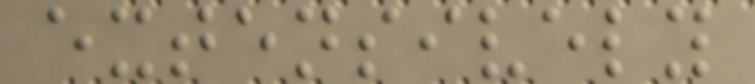extensively
